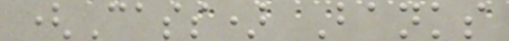(Cass) Banks
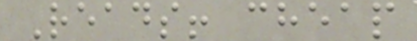Reads! cheap
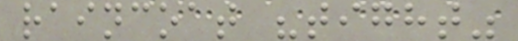raincoat "tight"
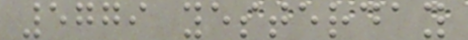5779 yesterday
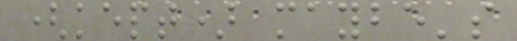(kept) maybe's
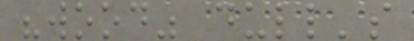"wood" dull's
